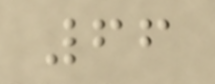66
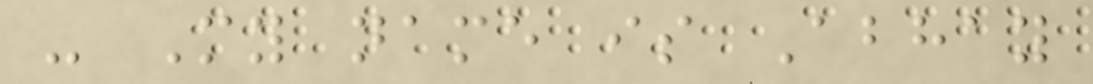- My name is Abhay
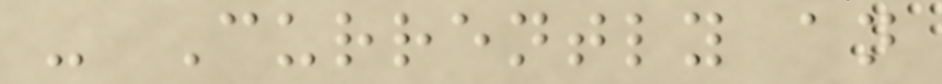- Currently an
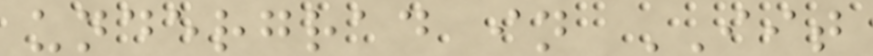undergrad in IIT
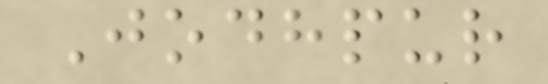Jodhpur
